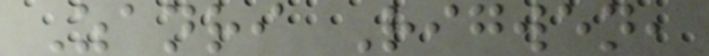Zanri Rigwen,
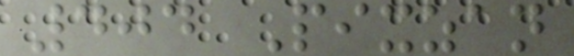404 Pixzan
